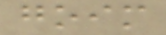goim
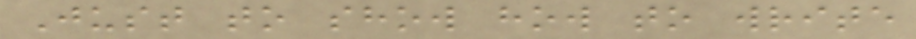Just to show how to write
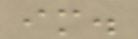im.
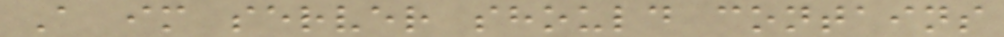A im server should contains
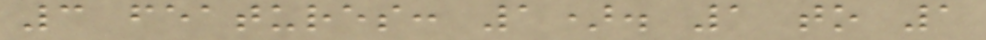3 features: 1). 1 to 1
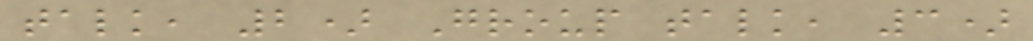talk, 2) Group talk, 3)
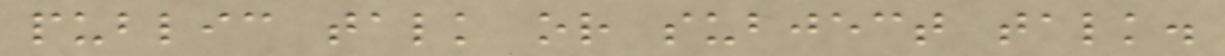public talk or subject talk.
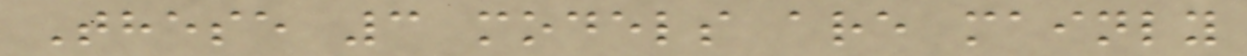These 3 models are mainly
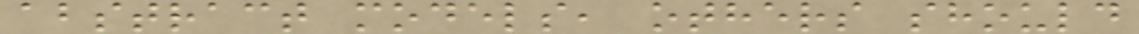abstract models, others should
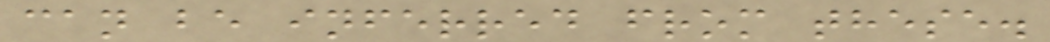can be inferred from these.
